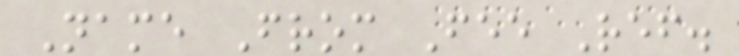Name From Fee Ref.
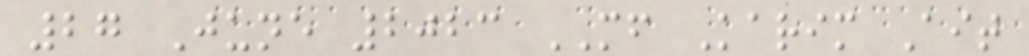27 June 2023 MF Karim Ait
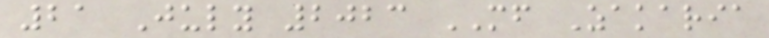21 July 2023 MF Zakaria
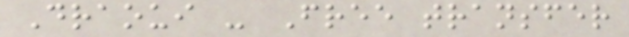Draoui - Free transfer
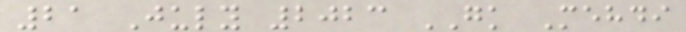21 July 2023 GK Mehdi
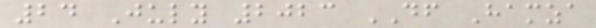24 July 2023 DF Hamza
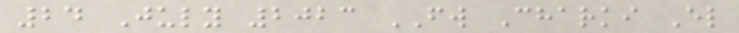24 July 2023 FW Charki El
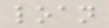loan
